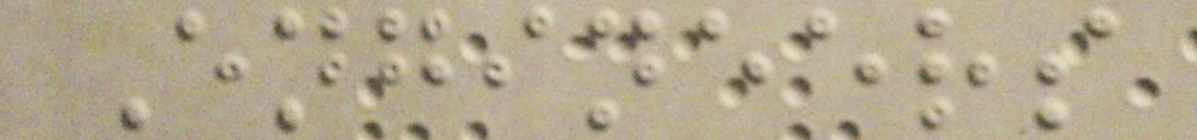Engineers
